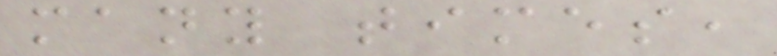many times,
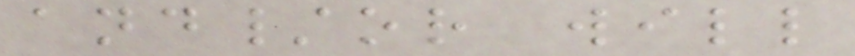and/or will
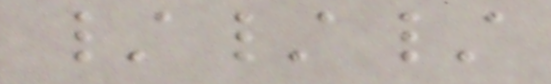///
